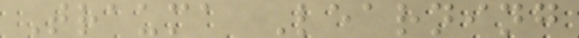Trauma Learning
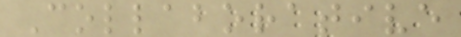Collaborative
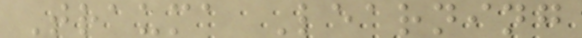Trauma Learning
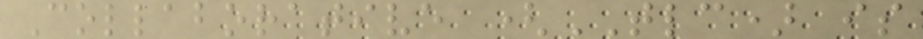Collaborative (TLC) is
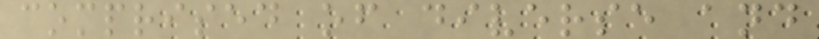comprised of diverse and
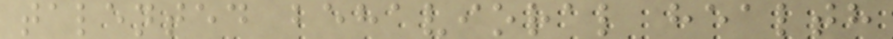talented behavioral health
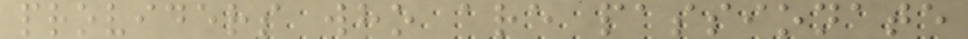providers who are passionate
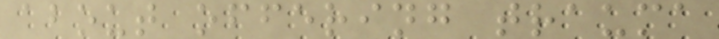about offering trauma
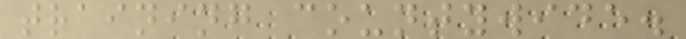training countywide.
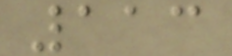113
